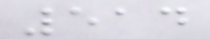514
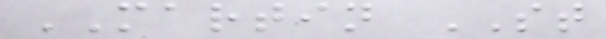MARTIN ST
